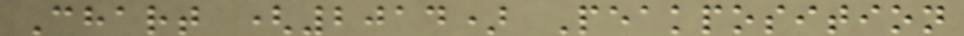Chart (2014) Peakposition
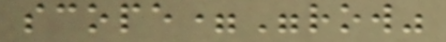scope="row"
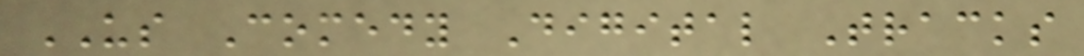US Comedy Digital Tracks
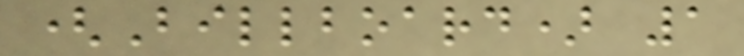(Billboard) 1
